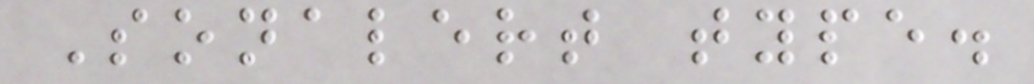Sonalert type.
